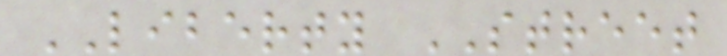LIBERTY STREET
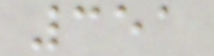351
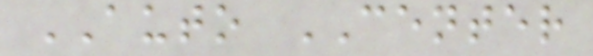AUTO CENTER
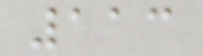113
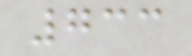733
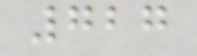727
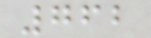762
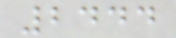2444
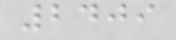2409
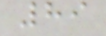89
